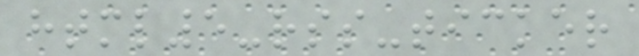html5-rss-ticker
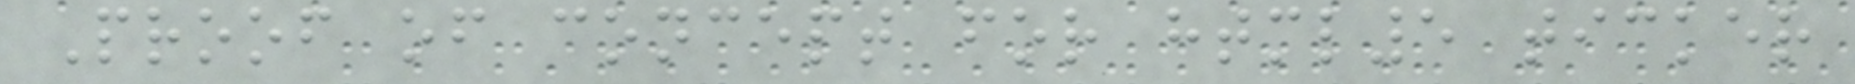Proof of concept for html5 ticker
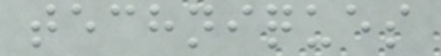techniques
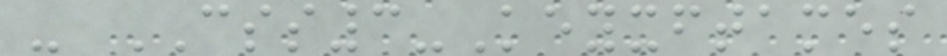- CSS3-Keyxftames
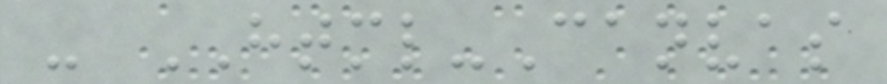- HTML-Canvas
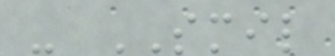- SMIL
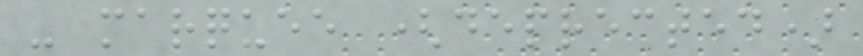- marquee (deprected)
